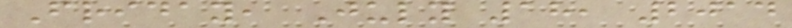Friday, July 18, 2014
